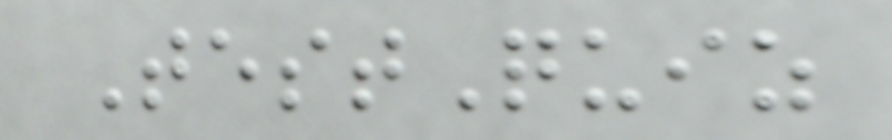TestQuiz
